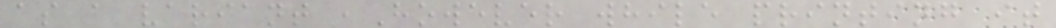as a variant ,However while printing it
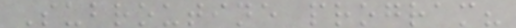Subroutine program?
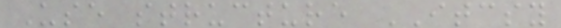Use structure ITCSY
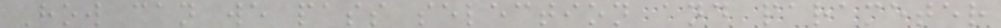How can we pass selection and parameter
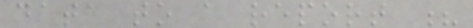data to a report ?
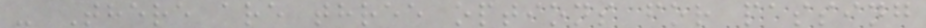- There are three options for passing
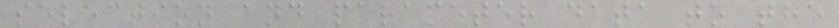selection and parameter data to the
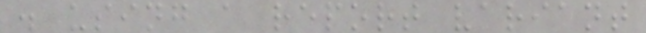. using a report variant
